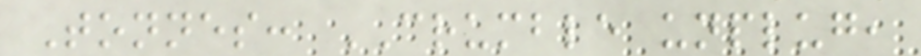Tonnes: CRUMBLE unplug,
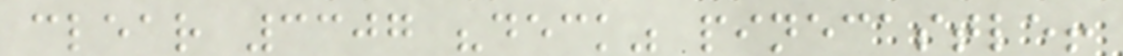clear 3307 "deck" pinecastle!
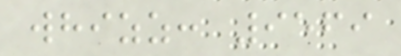whizz: 9569
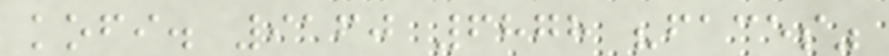kofi. 9160 6878 "faces"
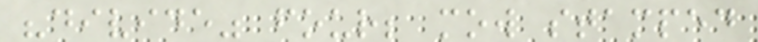"divide" four; mow stamped
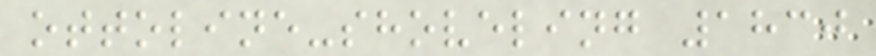ottoline-shoveling 1830
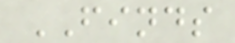FINDS
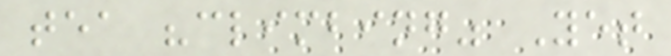tea "climbing" Yet
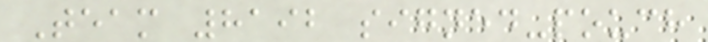Team 8192 signed-pouch
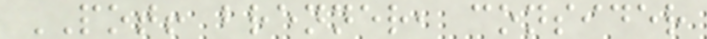POT! brenner, consider
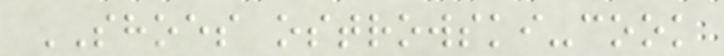SHOES ostrowski-cook
